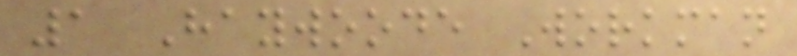1 Haywoode Workman
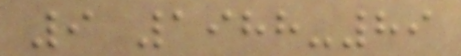9 1988-89
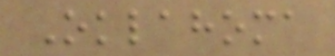Oklahoma
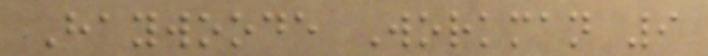Haywoode Workman 9
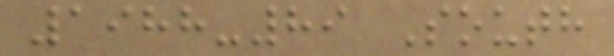1988-89 South
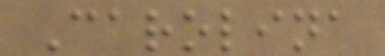Carolina
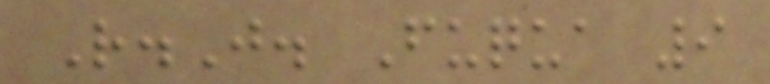R.J. Fuqua 9
